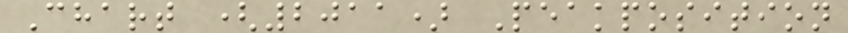Chart (2011) Peakposition
